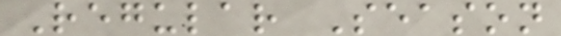Regular Season
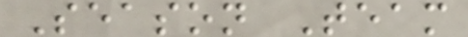Season Team
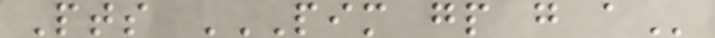Pts PIM GP G A
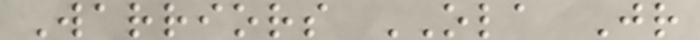Warriors OLA Jr
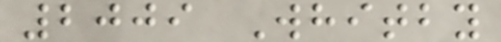2009 Whitby
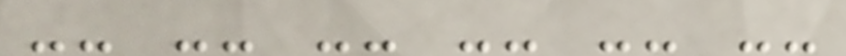-- -- -- -- -- --
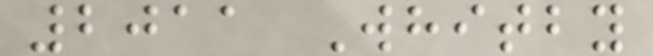2011 Whitby
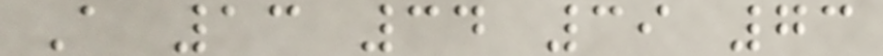A 13 34 39 73
